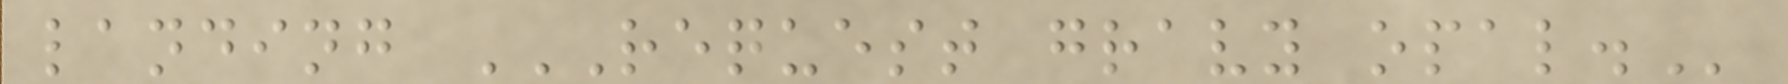landing REQUEST GRAVY OPAL.
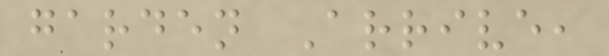garden Arrive,
